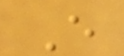E
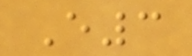E3
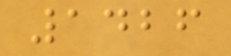1426
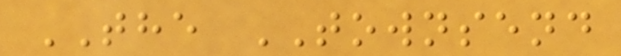THE TOWNSEND
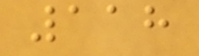118
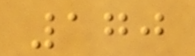170
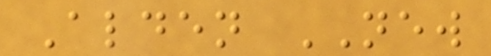Alden NEW
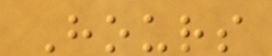Hours
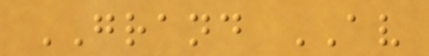GRAND AV
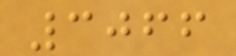3066
